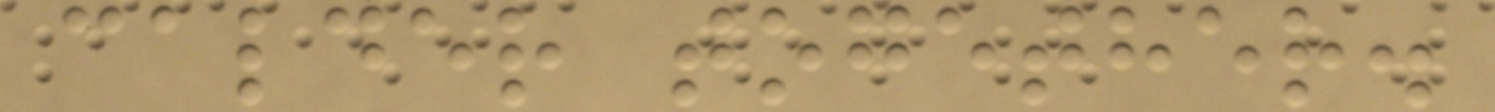calder together.
